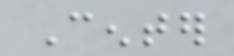Center
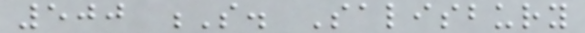500 S. Salisbury
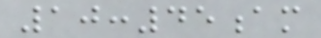10:45am
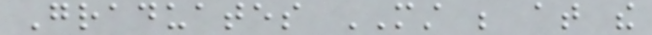Graduates MUST be at the
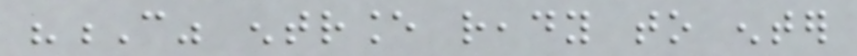"C" entrance ready to enter
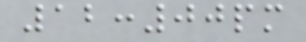12:00pm
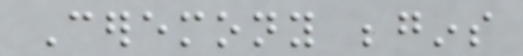Ceremony begins
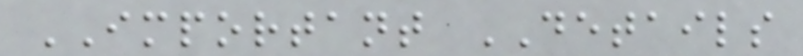IMPORTANT DETAILS
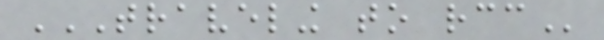TRAVELING TO RCC
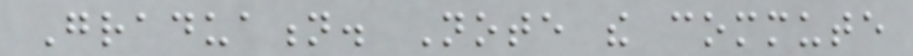Graduation. Note the commute
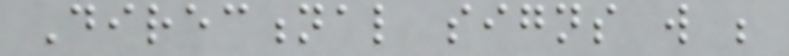Directional signs will be
